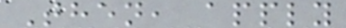Then, apply
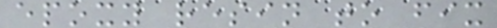epoxy resin to fix
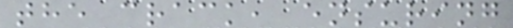the crack, ensuring
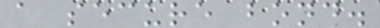a secure bond.
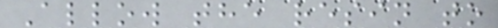Allow the resin to
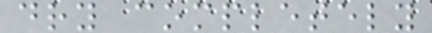dry completely
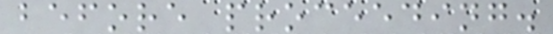before proceeding.
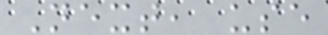Next, use
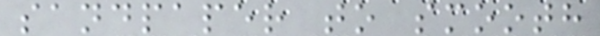sandpaper to smooth
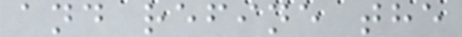and refine the
